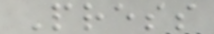Press
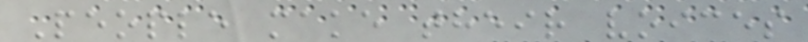People make their voices
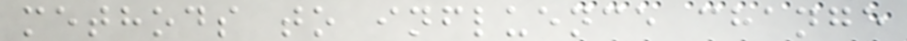methods to influence change
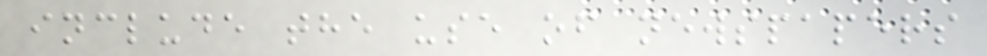include the use of newspapers
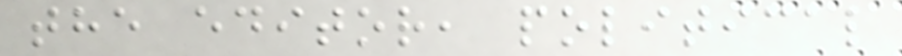the editor, political
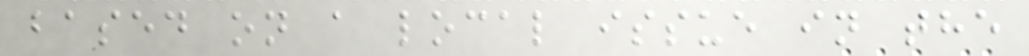based on a local issue in the
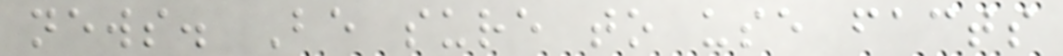news. Be sure to use facts
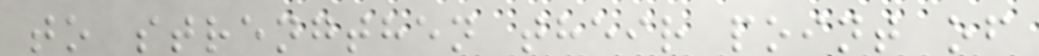to strengthen their point of
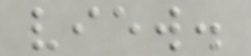view.
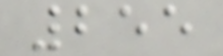255
